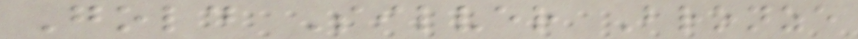Gold Silver Bronze
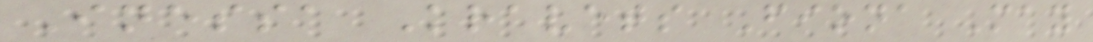Inessa Kravets Fiona May
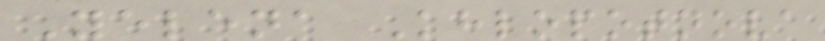Yelena Khlopotnova
